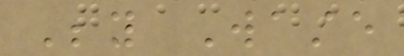Beyond Waste
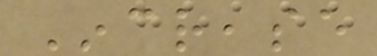Increase
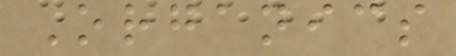Organics
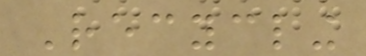Recycling
